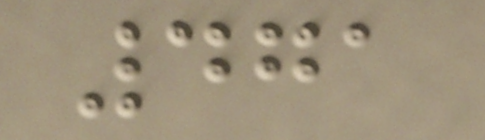471
